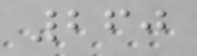260
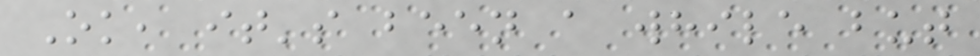Ok, it's been a while but
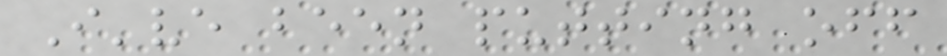I've been putting off
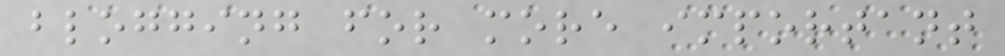blogging for more important
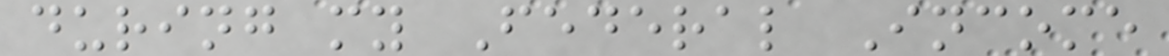during my Federal Income
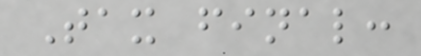Tax final:
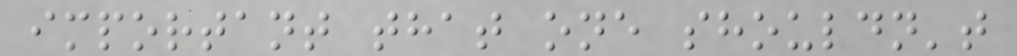important that one shouldn't
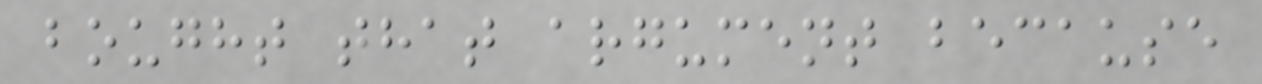bought that argument because
